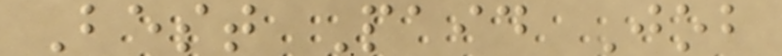Best Paid Job
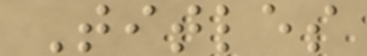Titles
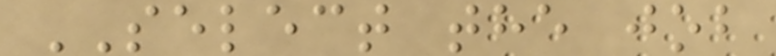SELECT the job
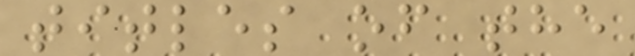titles of the
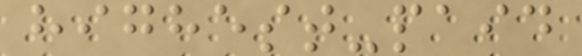highest-paid
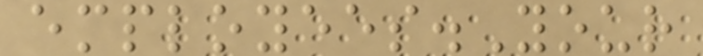employees.Your
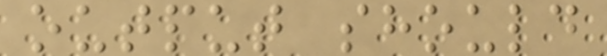output should
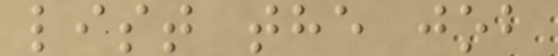list the job
